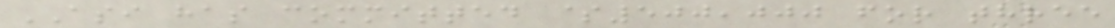ASI has committed $500,000 for three
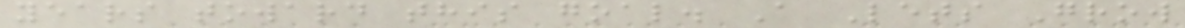years toward this goal. A Lets Grow
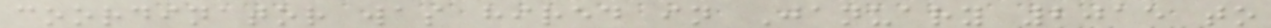coordinator was hired in January 2015 to
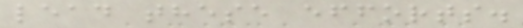lead these efforts.
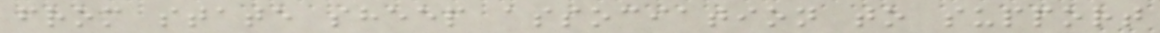from state sheep association to support
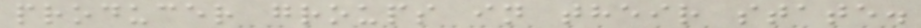producer groups in their state.
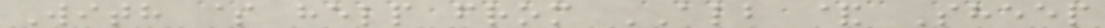With $ help from ALB & Sheep
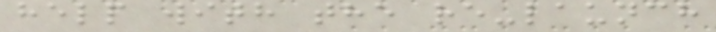help with the re-launch
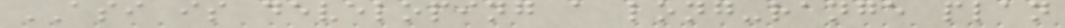ASI is developing a long-range plan
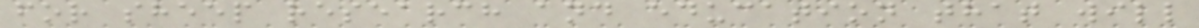for sheep research and education that will
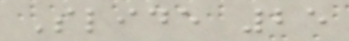Slide 25
